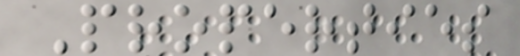Properties
